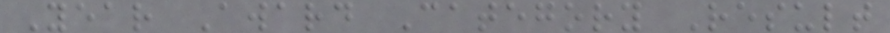Year Award Category Result
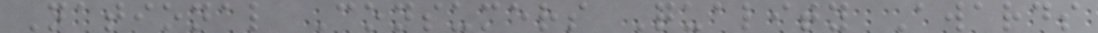National Consumers Quality Awards
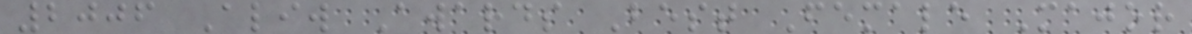2006 Aliw Awards Best Female Major
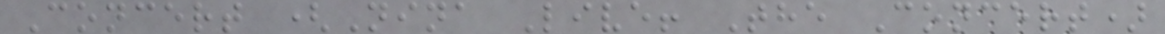Concert (Nina Live! The Concert)
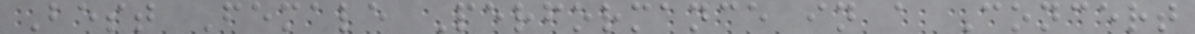Best Female Performance in a Concert
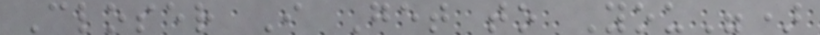Closer I Get to You")
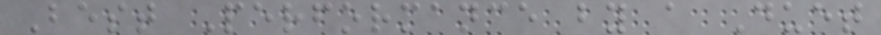Best Performance by a Duet
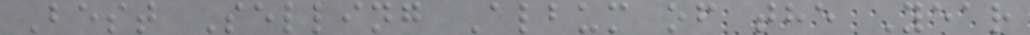Best Selling Album of the Year
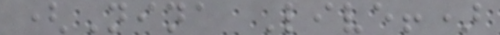(Nina Live!)
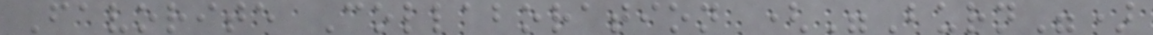Favorite Collaboration ("Burn")
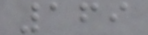169
